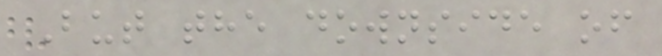But the downside of
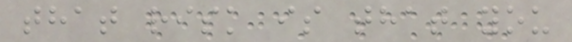that risk is that you
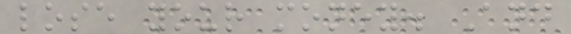lose your money. And
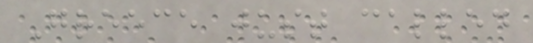Greece just called
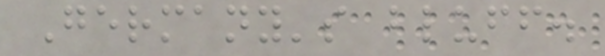Germany's bluff.
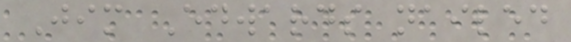Jim Edwards nailed
